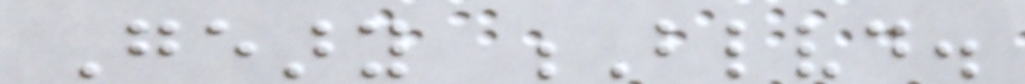Geary Blvd.
